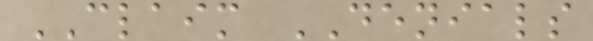CLAIM DENIALS
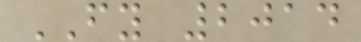FY 2014
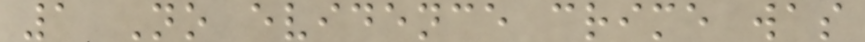1 No evidence crime was
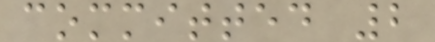committed 2
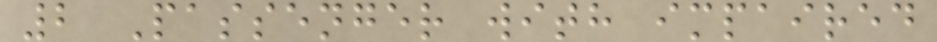2 Passenger with impaired
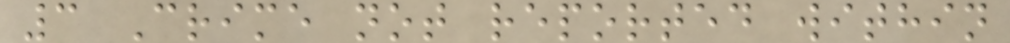3 Crime not reported within
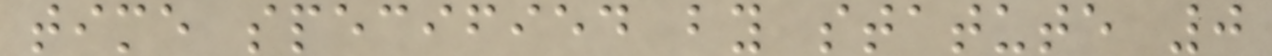time specified by statute 0
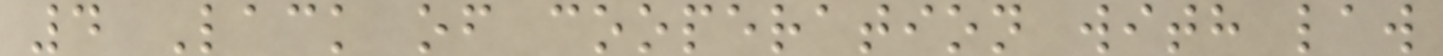4 Lack of cooperation with law
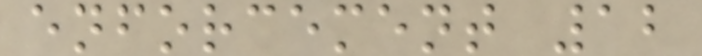enforcement 12
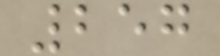257
